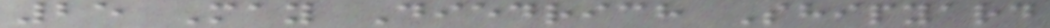25 May Diedrich Shipyard
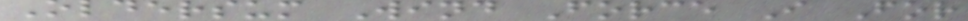Oldersum Wind Force I For
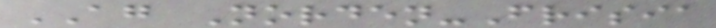AG Norden-Frisia
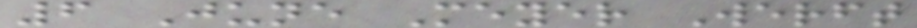6 June Meyer Werft
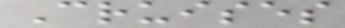Cruises
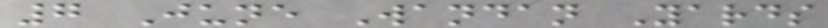7 June Wandan Yards
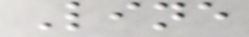Line
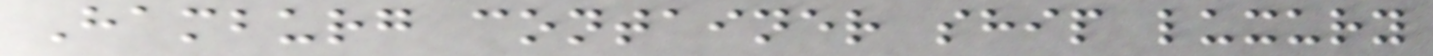Hamburg container ship luxury
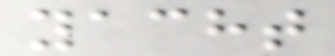yacht
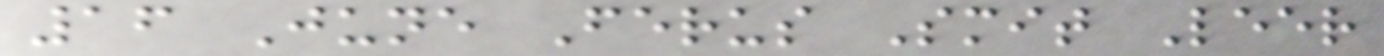16 June Ferus Smit Leer
